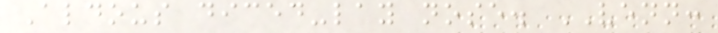Aldous diced-lay nose. VENN:
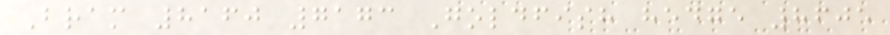Bram 8160 7173 Goldfish hedge 8605
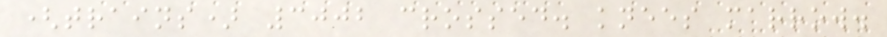(trains) 3002 crossed. knees marrow.
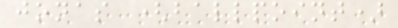jonas (ballpoint)
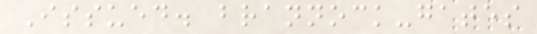Issued. brannock-gates
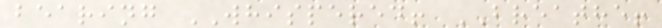bearing WHISPERED! BREATHE!
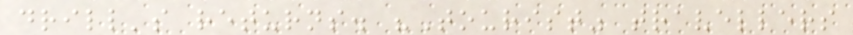drill's returns. "Tourist" travellers
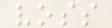voss
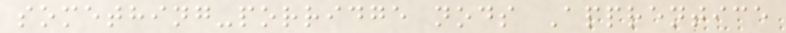something-porridge nods Apprentice
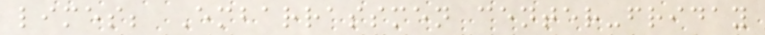limes; Embarrassmen center-friday
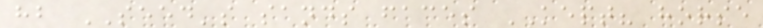hb SEED's sands faces KEPT? horse
